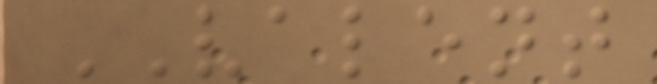VALENT
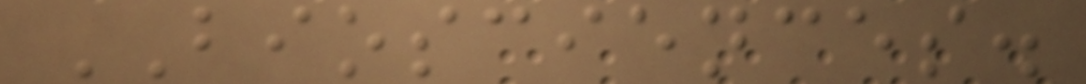BIOSCIENCES.
